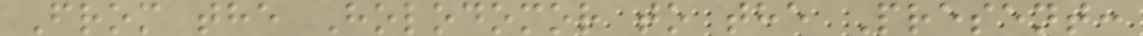From the Holodomor to the Present:
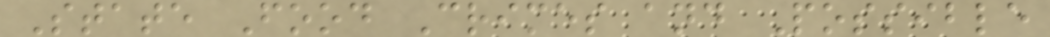State Food Crimes and Possible
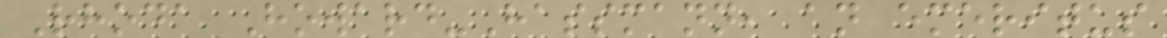Rhoda Howard-Hassmann, an emeritus
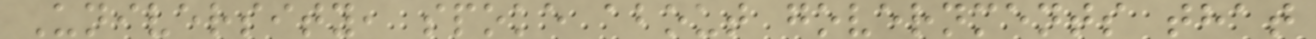University, spoke about governments that
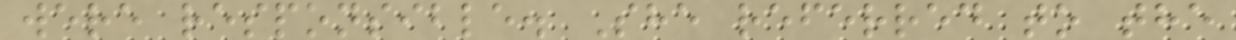were responsible. She referred to the
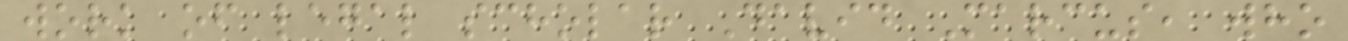work of legal scholar David Marcus, who
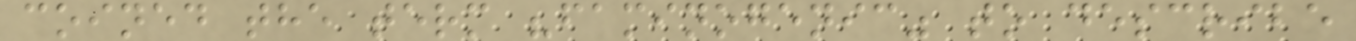coined the term "faminogenic" to describe
